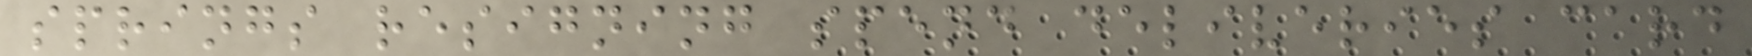springs resigning spend deliveries card
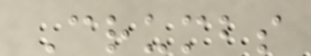Crumbs
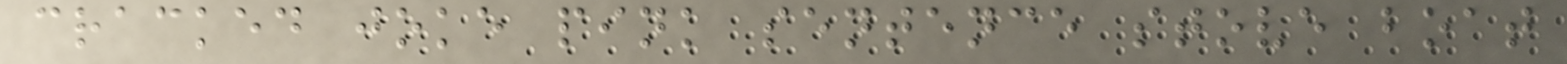cracked joke pink sentence stove boat
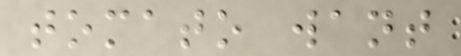tomato want
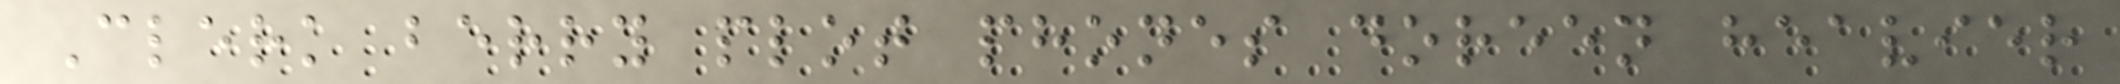Clerk berry plot phones doreen heavier
